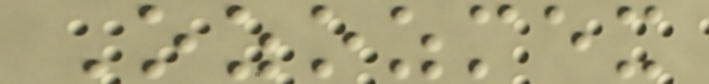Ozozmex
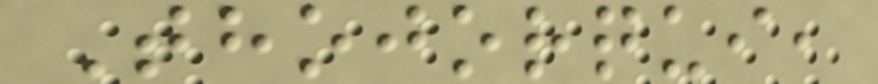Thojorqui,
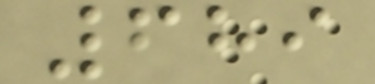689
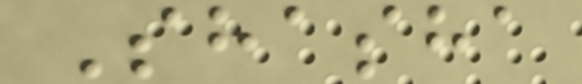Shasha
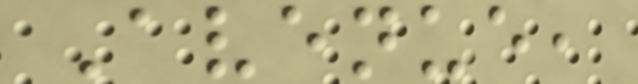Avenue,
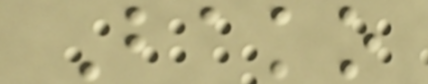Bako
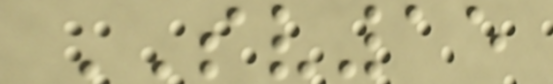SV15
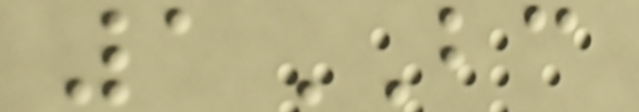1BC
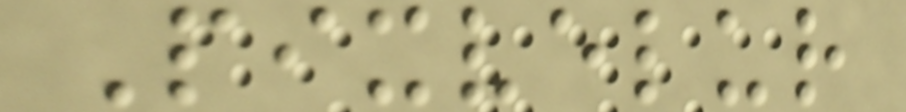Pixvelur
